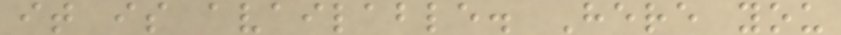it is available. Here you
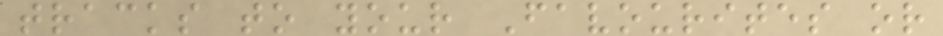tracks to your Favourites or
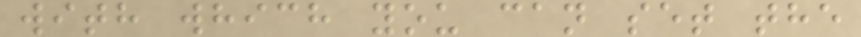with which you can set the
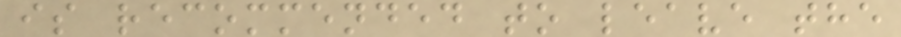is recommended to leave the
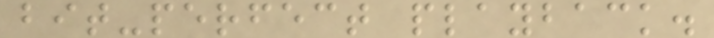bit-perfect playback.
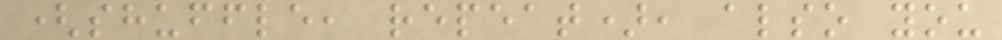(shuffle, repeat), also you
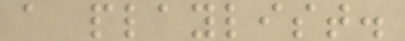a playlist.
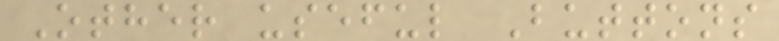Other useful Buttons
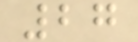27
